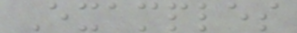Examples
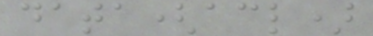data(acl)
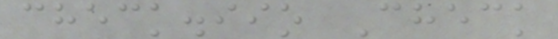check.iio Check
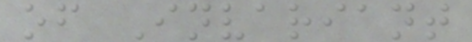of Invariant
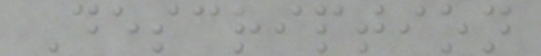Description
